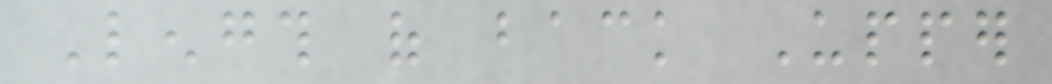Length of back Upper
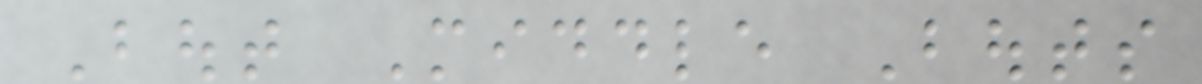Bout Middle Bouts
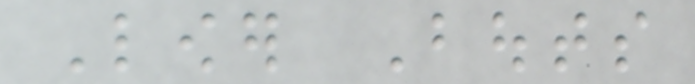Lower Bouts
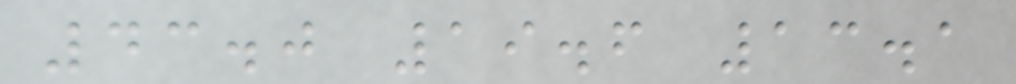43.0 19.6 13.1
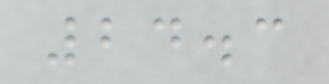24.3
